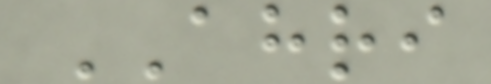AHRI
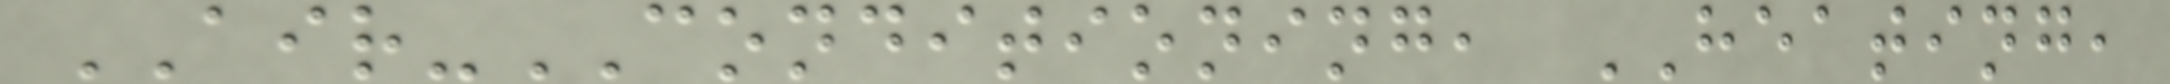AIR-CONDITIONING, HEATING,
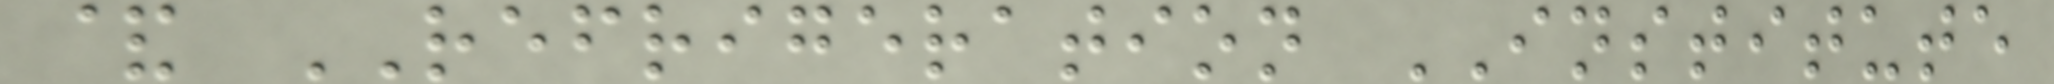& REFRIGERATION INSTITUTE
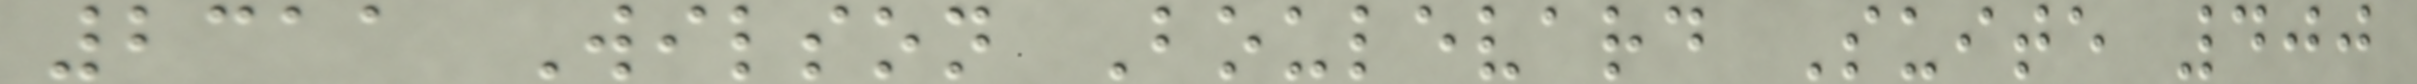2311 Wilson Boulevard Suite 400
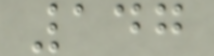147
